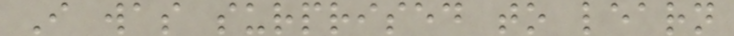I was surprised to learn
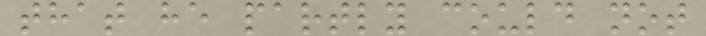that he partly could not
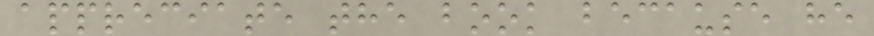appreciate the book because he
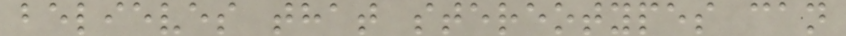believes that stereotypes can
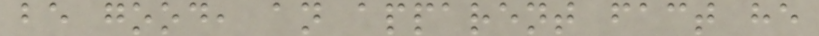be good, an apparent fact he
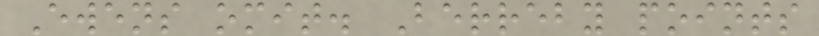Ewens omit. Berreby points
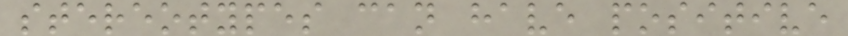stereotypes can have positive
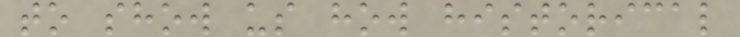to show us how historical
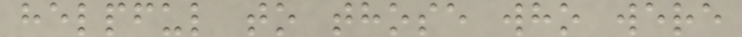helpful to those who were
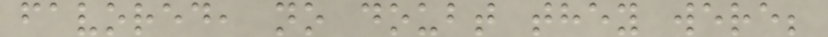favored, no doubt they were;
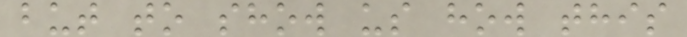but to show us how this
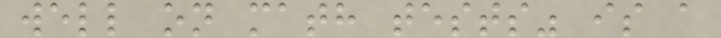well on math tests" is a
